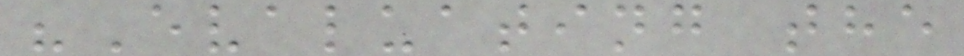"Evaluating the
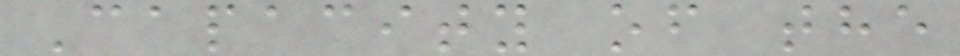Capacity of the
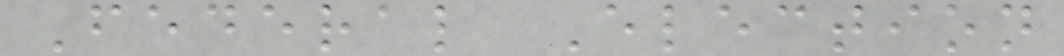Federal Election
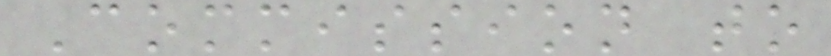Commission to
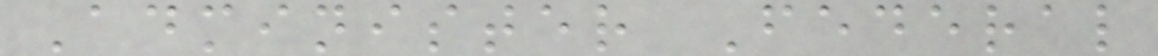Administer Federal
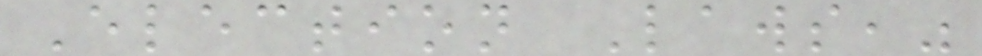Election Laws,"
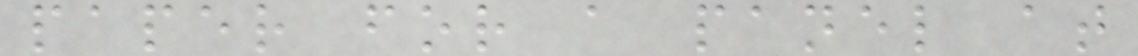paper for a panel at
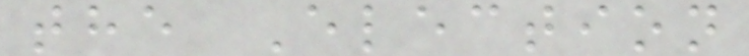the Election
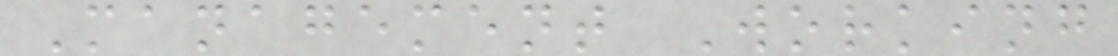Management Working
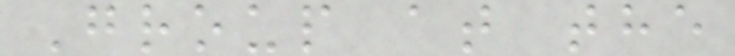Group at the
